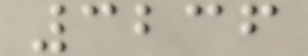3236
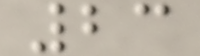23
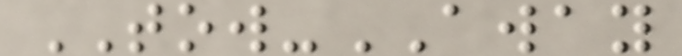TOW-AWAY
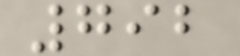792
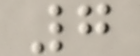7
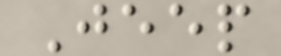Jeep
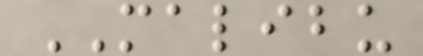MALIBU
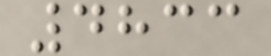4833
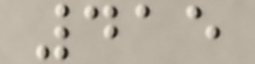415
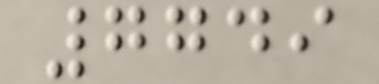7749
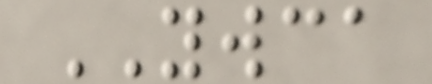YWCA
